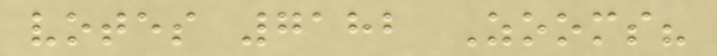votes 7182 Zooms?
